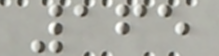165
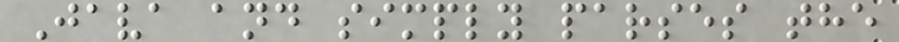Java and simply parses the
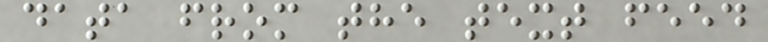data from the text feed
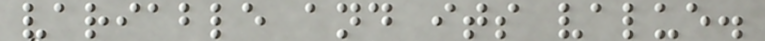variable and its value.
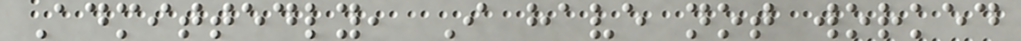Admittedly, I have not worked
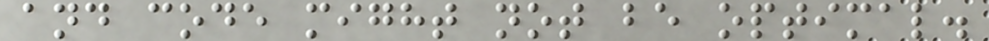and code might not be optimal.
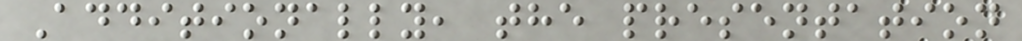Additionally, the presentation
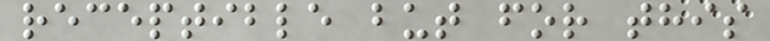receptible but for this
